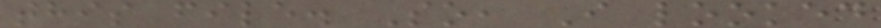this file. So, I looked
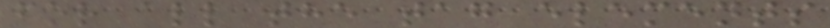for all the tag elements
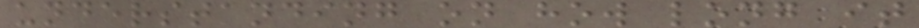understanding on how long it
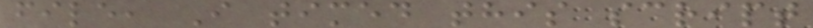file, I timed this script
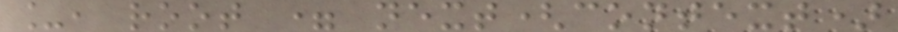_, root = next(context)
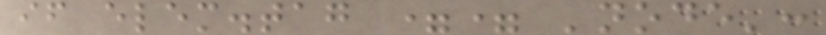if elem.tag == 'node':
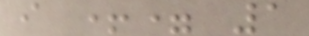i += 1
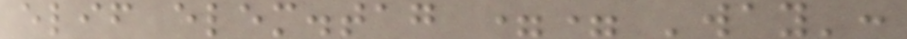elif elem.tag == 'way':
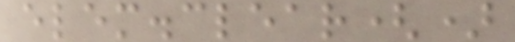elem.clear()
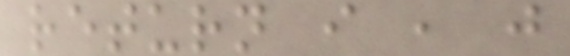return i , j
